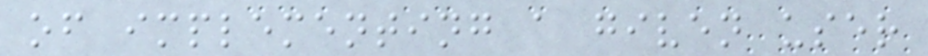of implementing a given user
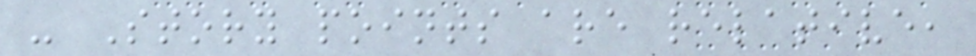- Story points are relative,
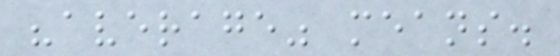"average" means.
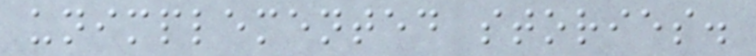unimplemented stories.
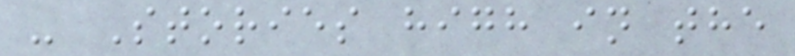- Stories high in the
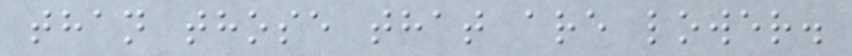than those that are lower.
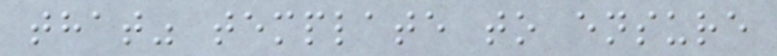that" template to ensure
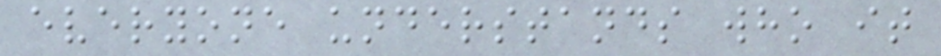everyone understands who it
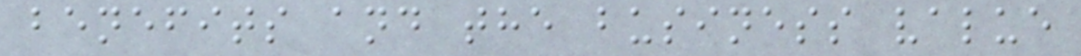benefits and the business value
